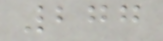277
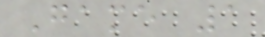Game 1
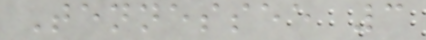Tennessee 3
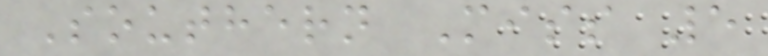Southern Miss 5
